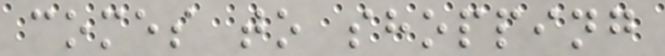comes to shopping
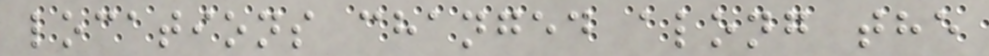locations changed along the
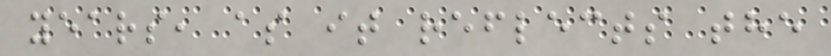years, as it reflects the
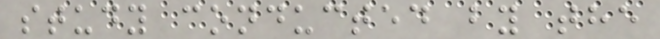study conducted by the
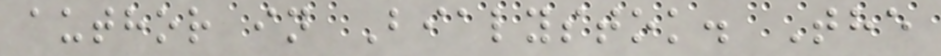author in Bialystok. The
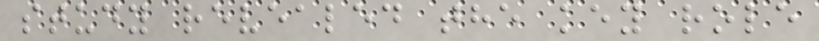study revealed the key role
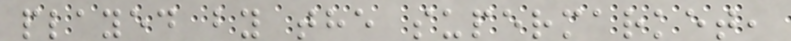played by the supermarket,
